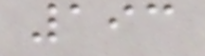193
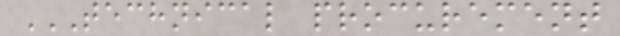TECHNICAL PROCUREMENT
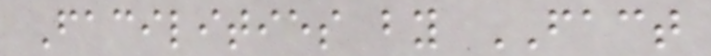Facilities by FACT
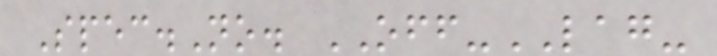Spec.No. OFF-LAG-
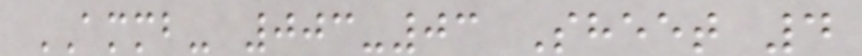AMMB- 003-03 Sheet 4
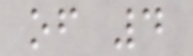of 4
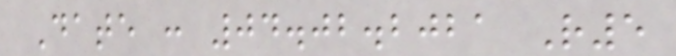Date : 04.02.2021 R5
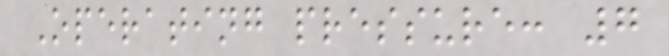Operating pressure: 7
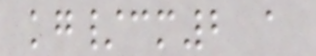kg/cm2 a
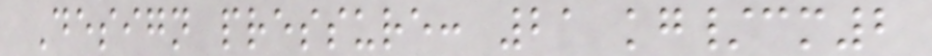Design pressure: 21 kg/cm2
